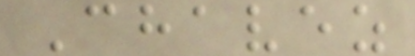Chavez
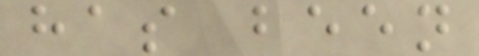has been
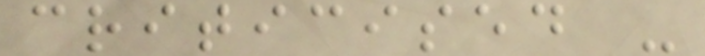criticised -
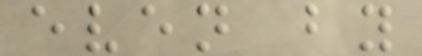even by
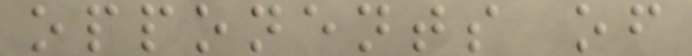opponents of
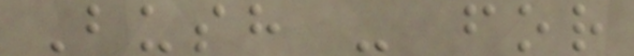Bush - for
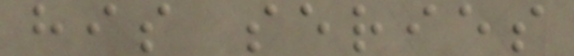his series
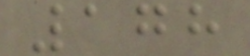178
